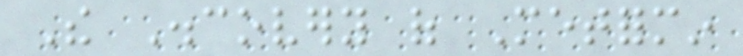The Discovery of Metformin
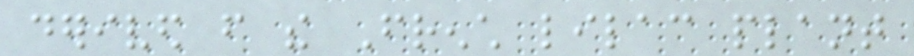derived from the French lilac plant
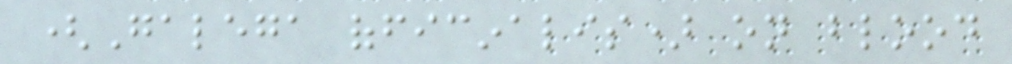(Galega officinalis) on blood
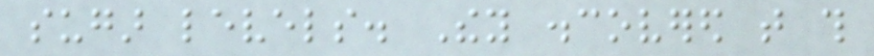sugar levels. They discovered that this
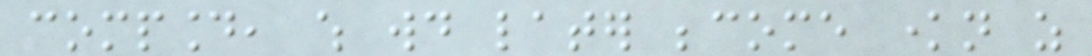compound, which would later become known as
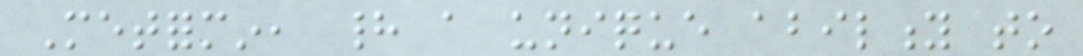Metformin, had a unique ability to
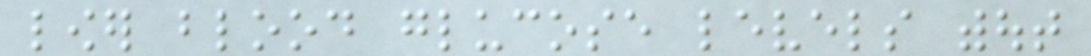lower blood glucose levels without
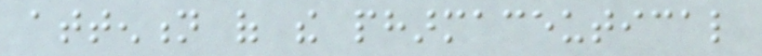attention of the pharmaceutical
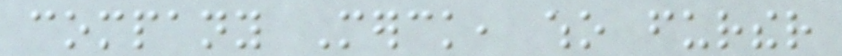company Merck, who further
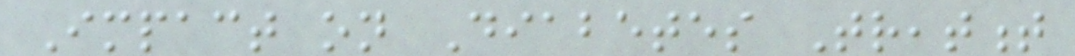Impact on Diabetes Treatment
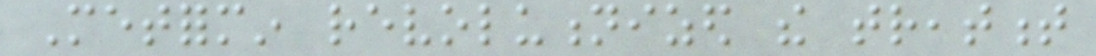Metformin revolutionized the treatment
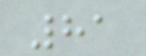81
